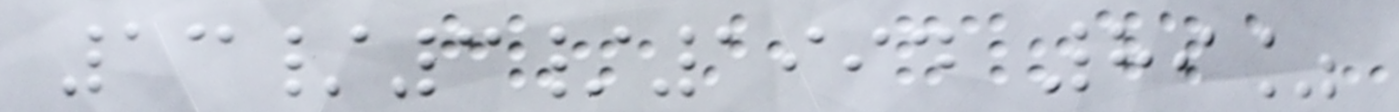13/3/1994 89%
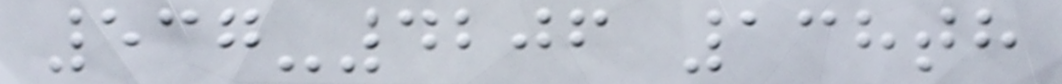537-4206 138th
